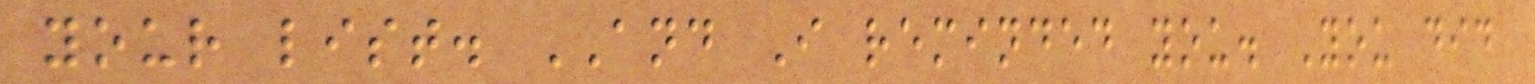your list. AND I reminded you. You did
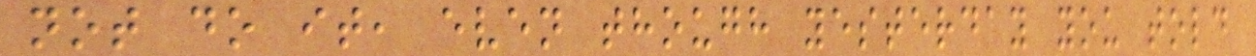not do it, even though yesterday you told
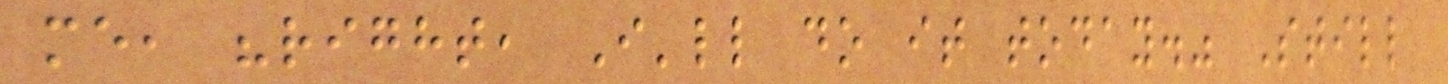me, "right, I'll do it today." Still
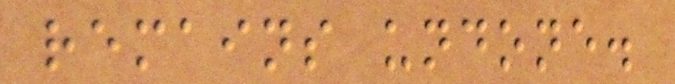remains undone.
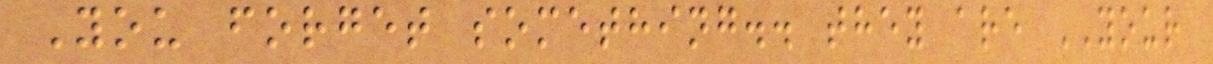You forget something.. they are YOUR
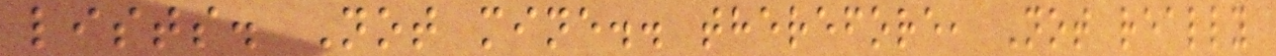lists. Not mine.. therefore, Not really
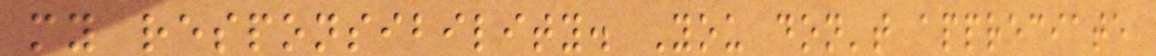my responsibility. You don't appreciate
